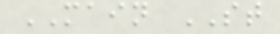MAIN ST
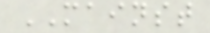MAINST
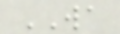WA
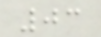03
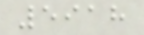5918
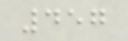457
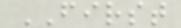FIRST
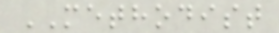METHODIST
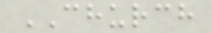CHURCH
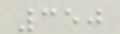350
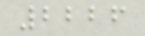2226
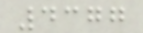4377
